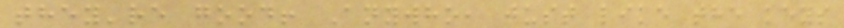they're good! Anywho, just like the keys
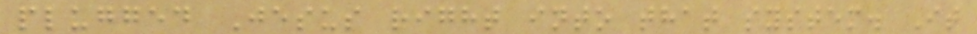plugged Jesus right into that system. It
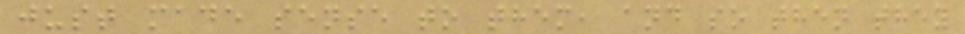just made sense to them, and so then they
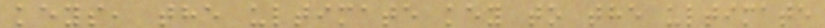keys, the ultimate key to the ultimate
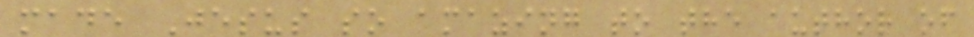made Jesus so amazing to the author of
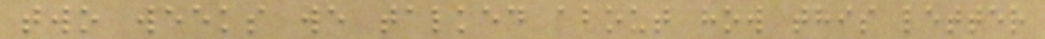two weeks we talked about how this letter
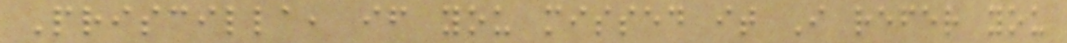Priscilla, if you missed it I refer you
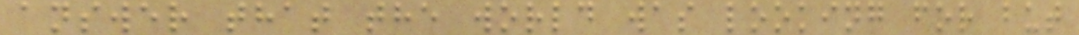answer that the world was looking for but
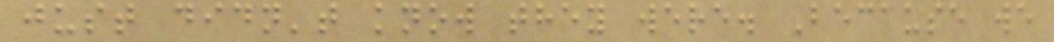just didn't know they were. Because we
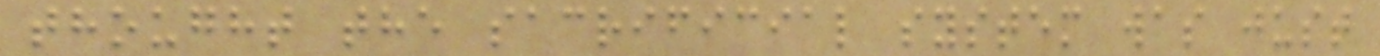thought the sacrificial system was just
